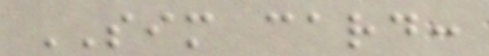SIM card:
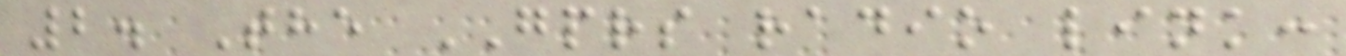2. The GPRS radio link:
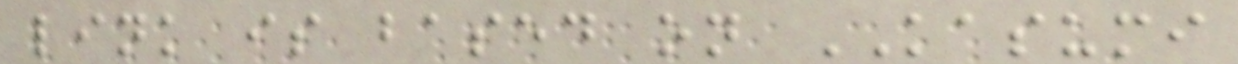link is based on KASUMI
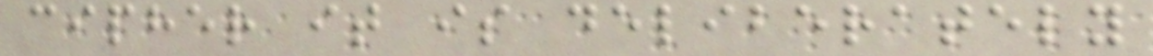cipher it is deliberately
